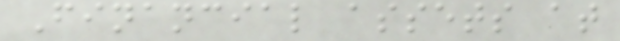Financial assets at
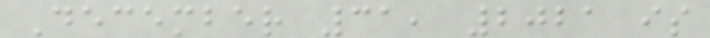December 31, 2021 is
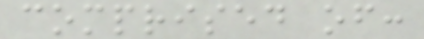comprised of:
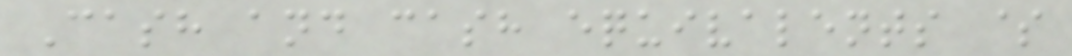Cash and cash equivalents $
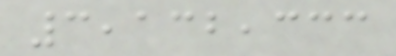3,132,333
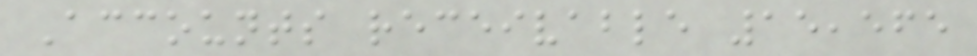Accounts receivable 15,565
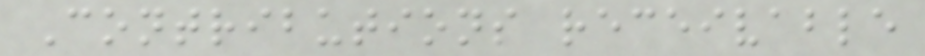Contributions receivable
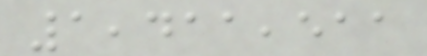1,411,511
